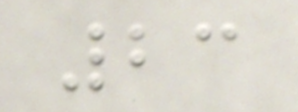23
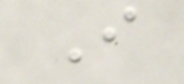I
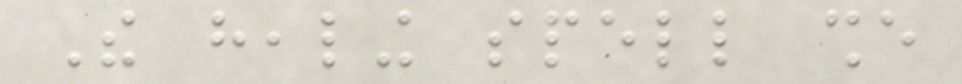The healing spell she
